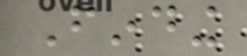Finding
